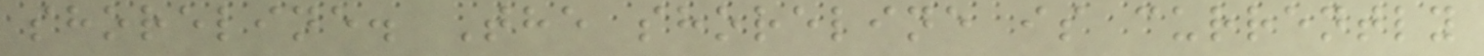shoreline. The shoreline is currently
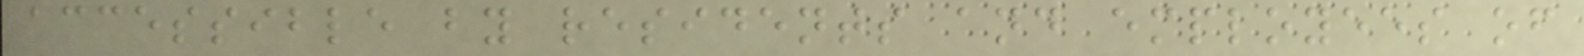accessible by residents and employees of
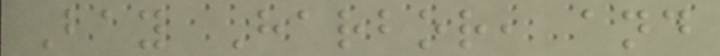Bay Harbor, and
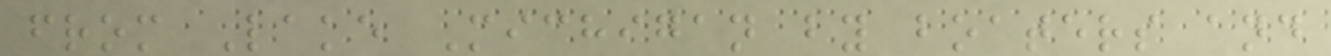from Lake Michigan by boaters and
